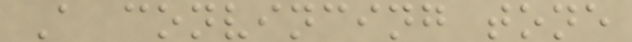A convincing tone
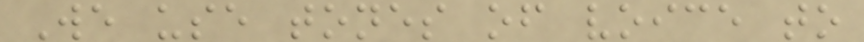We use tones of voice to
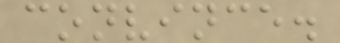convince.
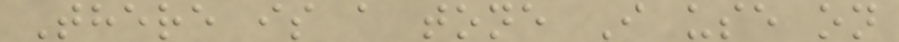There is a tone I use on
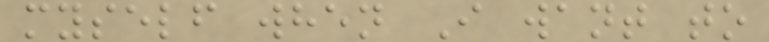myself when I want to
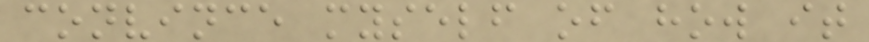convince myself of how it
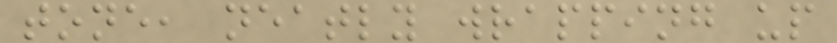tone, neatly wrapping up
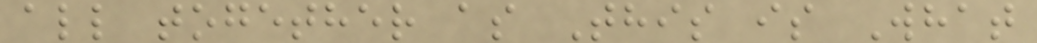all together as This is What
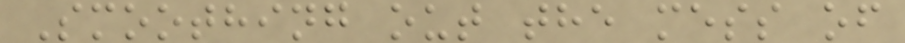Smoothing out the mess of
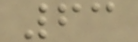63
